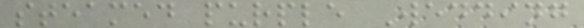steamed purple Wedding
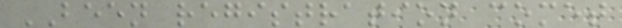BEEN registration comet
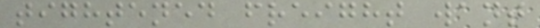tightened freight want
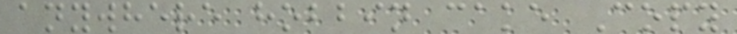anywhere hobbin cake Copy
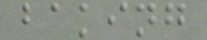baking
